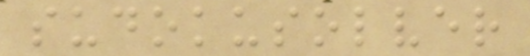sudokusolver
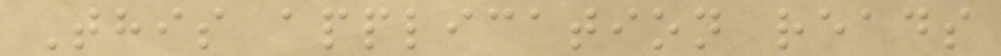This application reads
